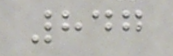847
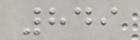849
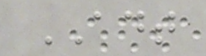ADT
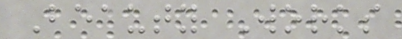Beauty Works
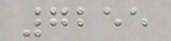7255
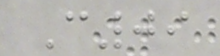C09
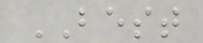BEST
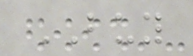BUY
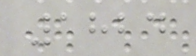1824
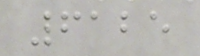6125
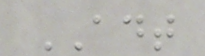ADT
